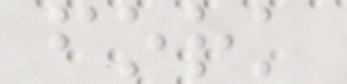fork
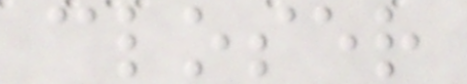closer
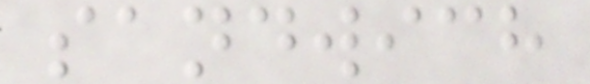sandwich
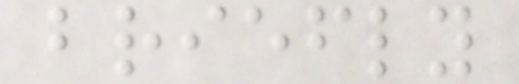briefly
